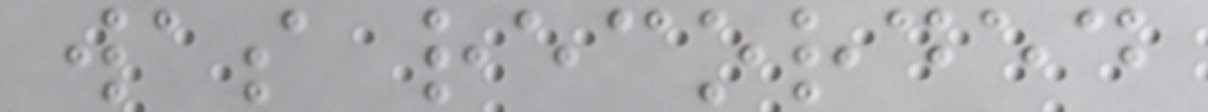was recorded
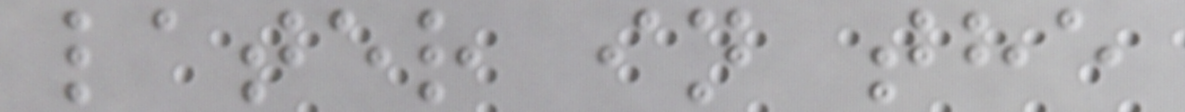later in the
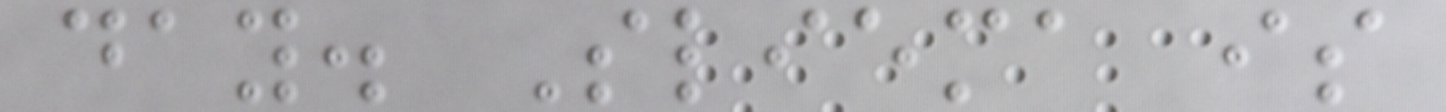day. Sliema is
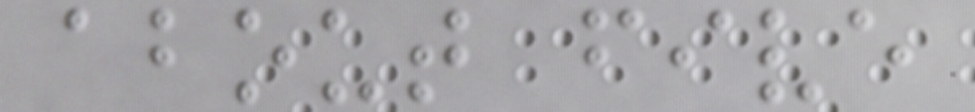about five
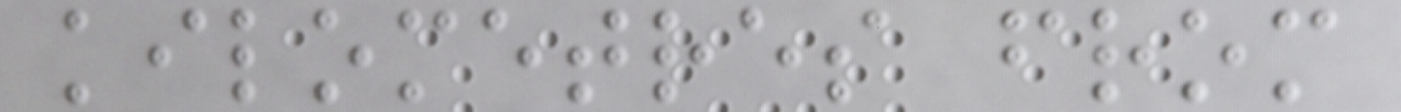kilometres from
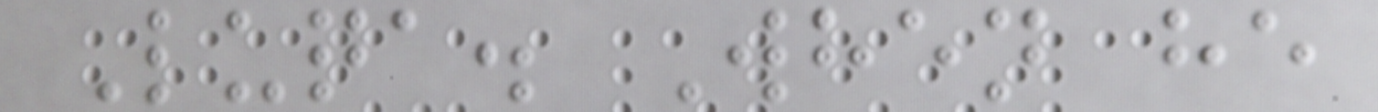Luqa. When he
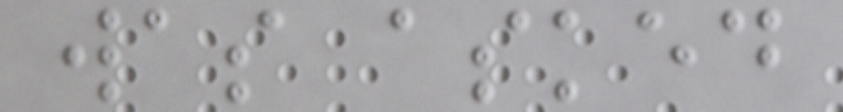was asked
